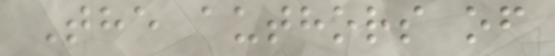The authors of
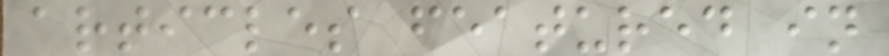articles featured in
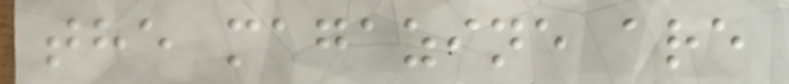the magazine are
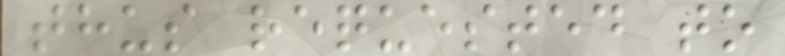thus requested to
